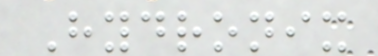Hydronix
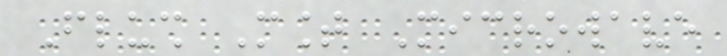Flush Mount Microwave
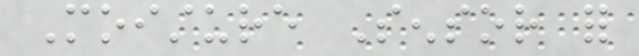Moisture Sensor for
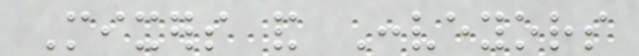Mixers and Conveyors
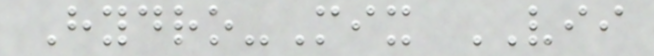Hydro-Mix VII
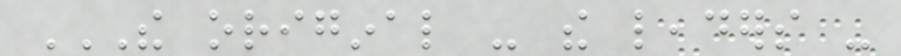THE ORIGINAL - THE LEADERS -
